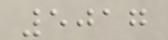5017
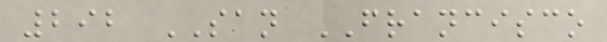292 SAN FRANCISCO
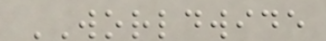WORLDWIDE
